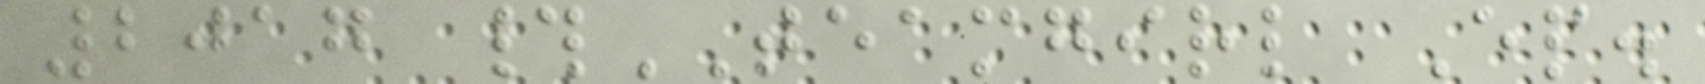2017 #TEAMGIRL Ep.
